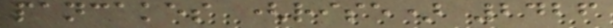pancakes (rise) 2426
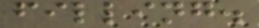filling.
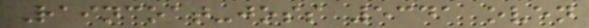Raincoat-joss 5341 oven
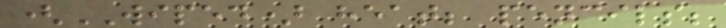(WIPED) heat; pencils;
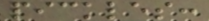pickles:
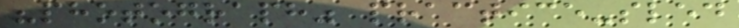"photograph" practice-sled
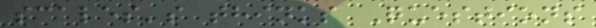scales's thinks Questions
